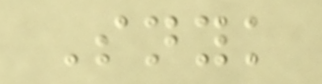Snyk
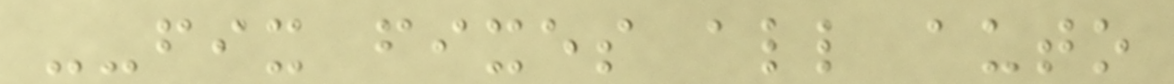--fix fixes all auto
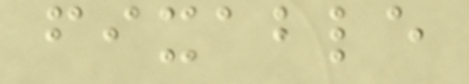fixable
